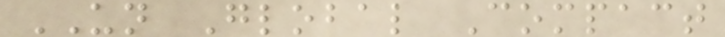UN Global Compact
